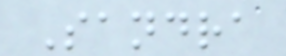Sandra
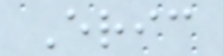Eric
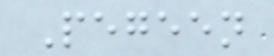Pegeen
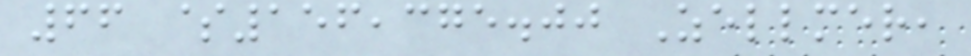66 $156,375.00 Zellmer,
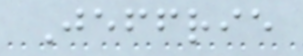Jeffrie
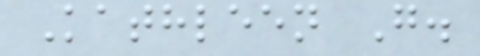Kathleen G.
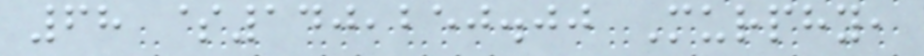68 $140,250.00 Murphy,
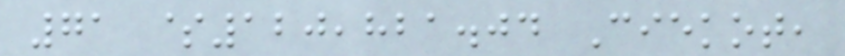71 $120,821.04 Ciekot,
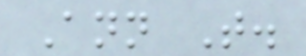Ann T.
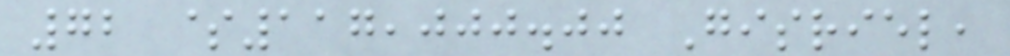72 $117,000.00 Gisriel,
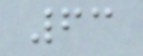63
